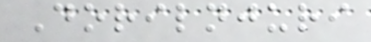Dorilnjuri
